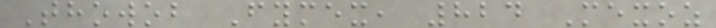Thowob Fymex, 824 Mexoz
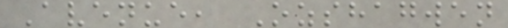Avenue, Ozshagwen
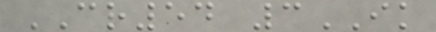CR54 3IK
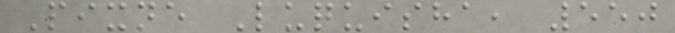Pixne Luquisha, 550
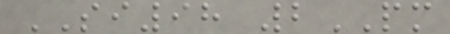SI98 2PM
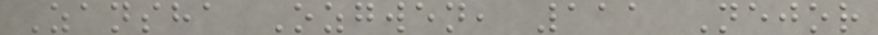Zansha Ozgwen, 111 Nejor
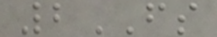2FS
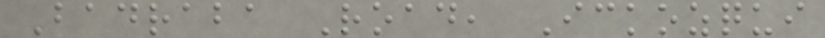Badraba Road, Ickozqui
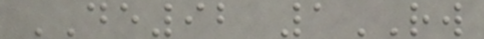DE92 1RW
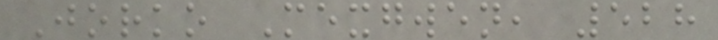Jorko Mexgwen, 528
